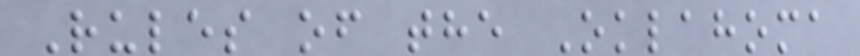Rules of the Oklahoma
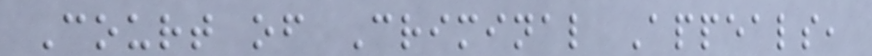Court of Criminal Appeals,
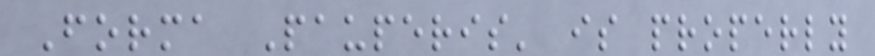Forma Pauperis' is properly
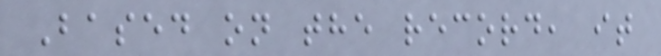Based on the record, it
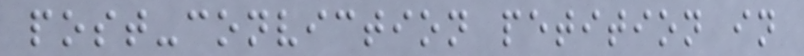post-conviction petition in
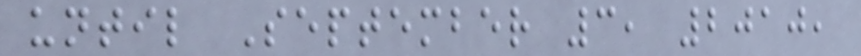until September 3, 2010,
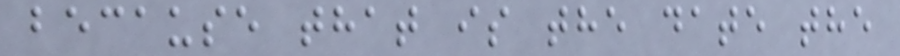because that is the date the
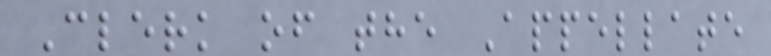Clerk of the Appellate
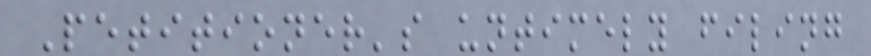Petitioner's untimely filing
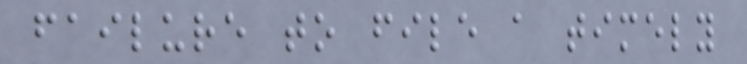failure to file a timely
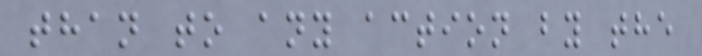than to any action by the
